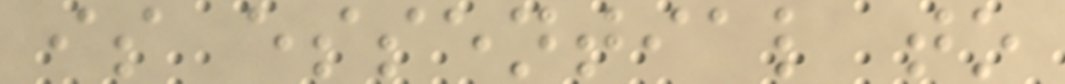is essential to
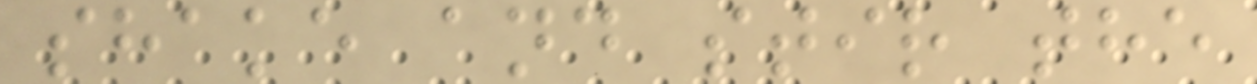shake and stir the
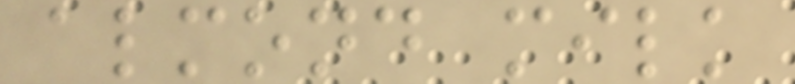almond milk
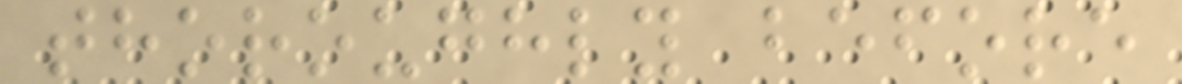thoroughly before
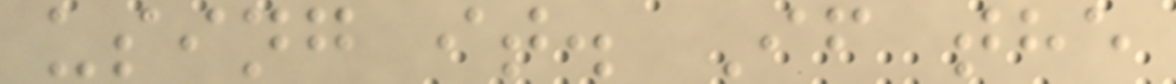using it. If the
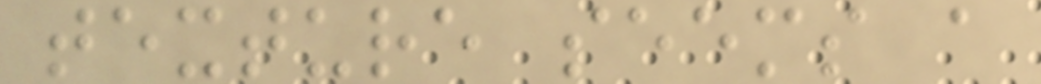texture seems a
